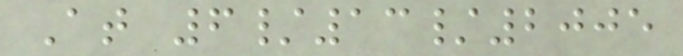At 6/13/2005
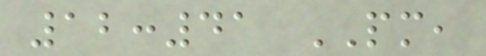12:41 PM,
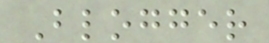Blogger
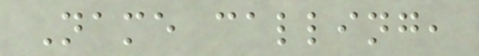Name calling,
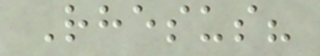Rhesus?
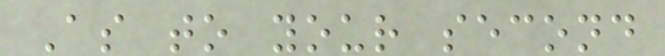As to your second
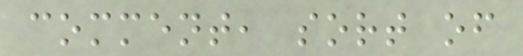comment, sort of
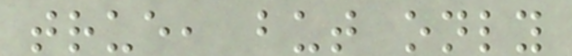true, but only
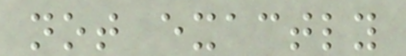not exactly
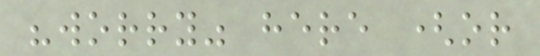"worry" here (or
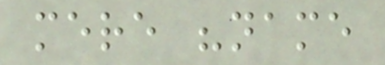mere "name
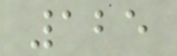125
